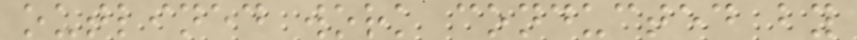outlined work conducted by
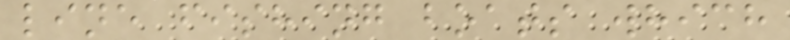line fishing boats which
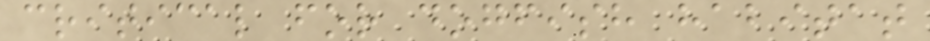critical for dogfish habitat
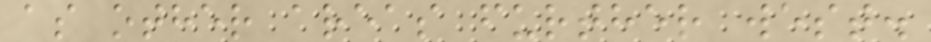as other areas further west.
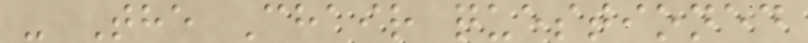- The Chair questioned
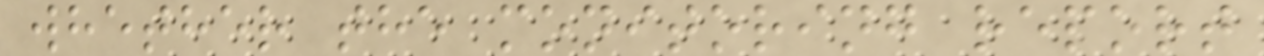whether the monitoring report
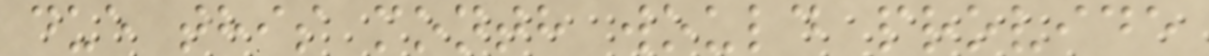due this month would provide
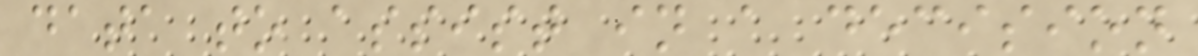data to assist in a decision
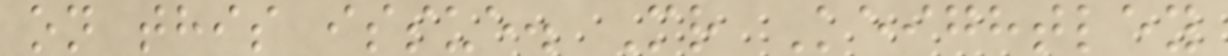on this issue. Mr Keightley
